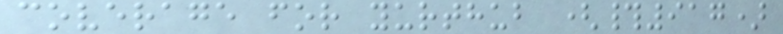coverage for yurthub (#917)
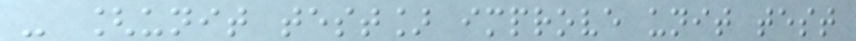- [unit test] improve unit test
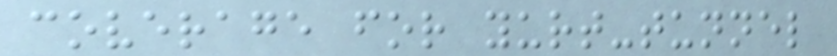coverage for yurt-tunnel
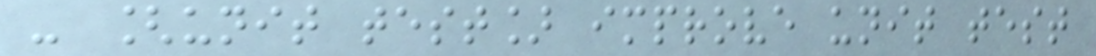- [unit test] improve unit test
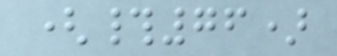(#76)
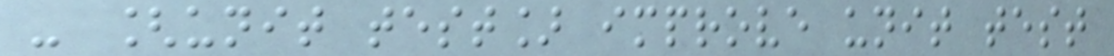- [unit test] improve unit test
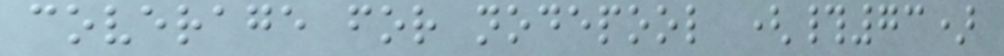coverage for nodepool (#73)
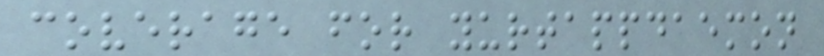coverage for yurtappdaemon
